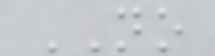NO
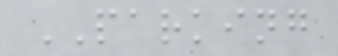PARKING
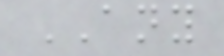ANY
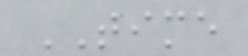TIME
